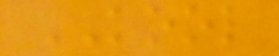KOOL
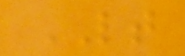LT
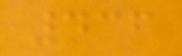436
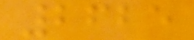2625
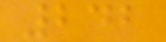242
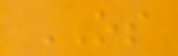OS
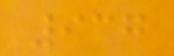937
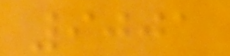9001
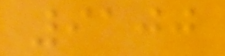9100
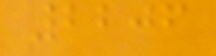2206
